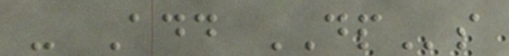- Add DPs
